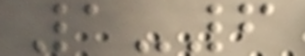1-6
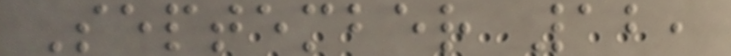September 12,
